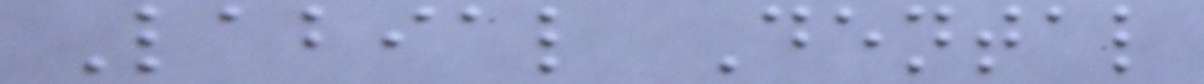Labial Dental
